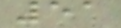51
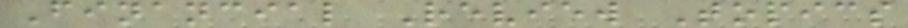Financial Review Topics
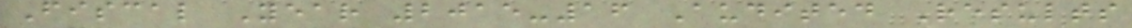Fiscal Year 2015-16 Audited Results
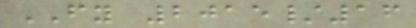FY 2015/16
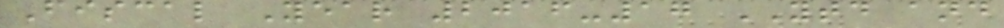Fiscal Year 2016-17 YTD and
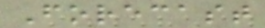Forecast
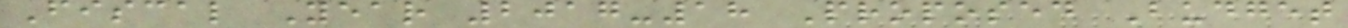Fiscal Year 2017-18 Proposed Budget
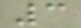3
